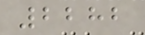2282
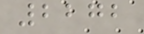2272
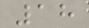18
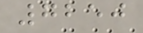7250
